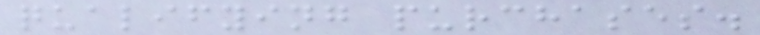qualifying purchases.
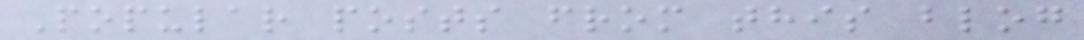Popular posts from this blog
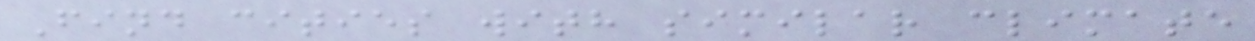Find cities with similar climate
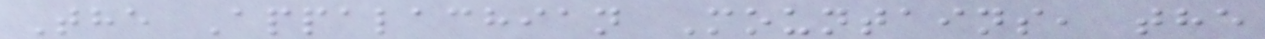The Appalachian Mountains, the
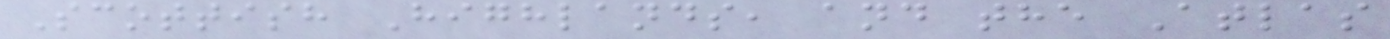Scottish Highlands, and the Atlas
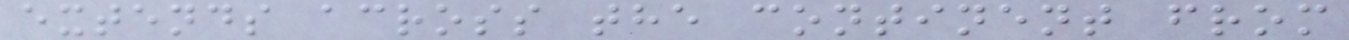extends across the continent from
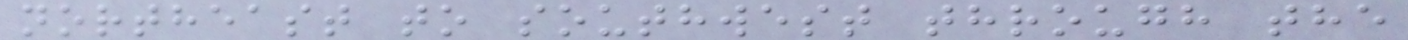northeast to southwest through the
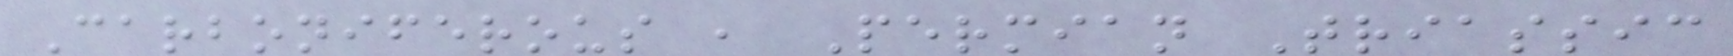Carboniferous , Permian Triassic
